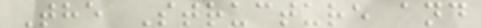The Structure and
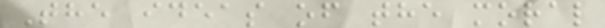The ideas of the moral
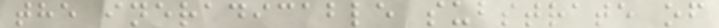the ineradicable substrate of
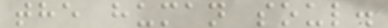the human soul.
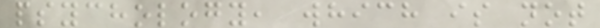psychology, which is not
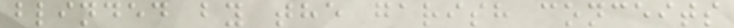blinded by the garish conceits
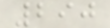290
